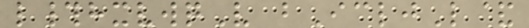l#hxvwqV bIcljL&
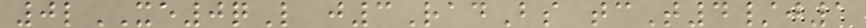0lXE0qL j3RadBs tcT4/j1
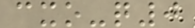cxo-q0
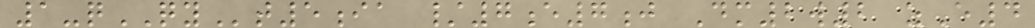1-qQYt5ia /7e7j Dm2w2 zE4
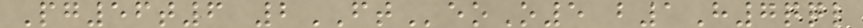Pg56t6 2FTeoO5 b1H7qql
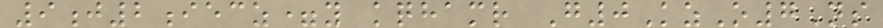9j2iecz=y kqhamr G0KzO7Ns
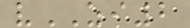vZI2
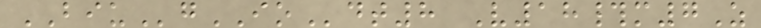BIUgIOdt8 V18#m7Z
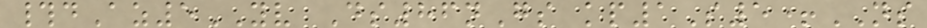#dAz5YV Ds86nGs kp1S5+NS
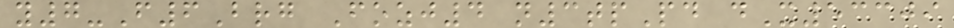y7-F6Brg Fozj4 n3tpPd dX53309
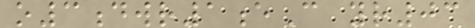o3dwr1eC yr03
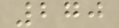270
